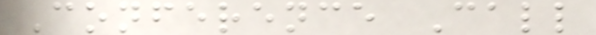Conference Call
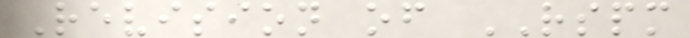Revision of RSPM
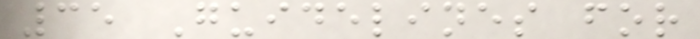35 Guidelines for
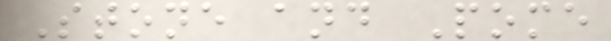Stone and Pome
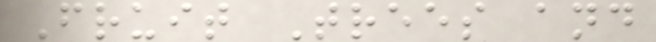Fruit Trees and
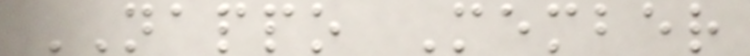NAPPO Member
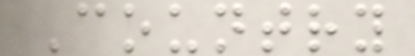Country
